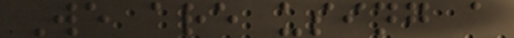We are using a
